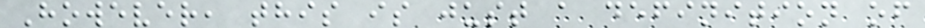However, this is just a definition of
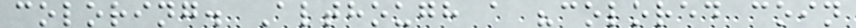coloring. Although a "colored coin
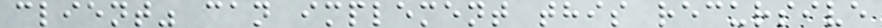client" can implement this recursive
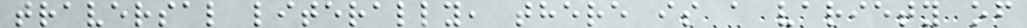traversal literally, there is a variety of
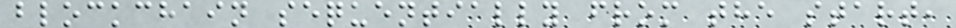blockchain sequentially from the start,
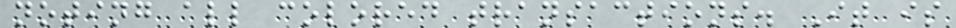noting all colored transactions. It is
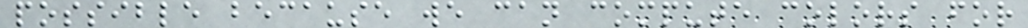possible because we can compute colors for
